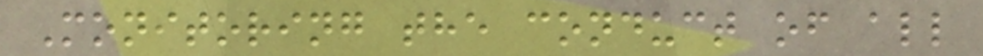Monitoring the conduct of all
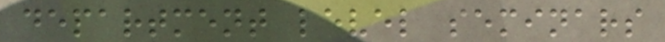department level seminars
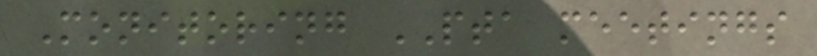Monitoring PTA meetings
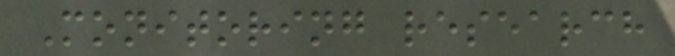Monitoring research
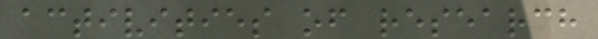activities of research
